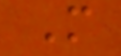M
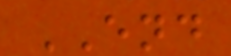END
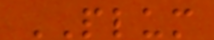PLUM
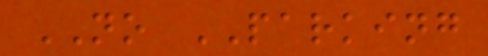NO PARKING
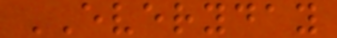EVERYDAY
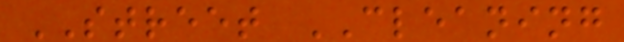STREET CLEANING
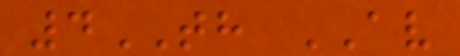4TH AV
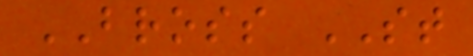BROSS ST
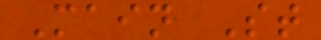Main St
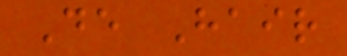De Hair
